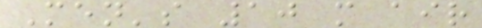Men's 10 m air
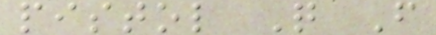pistol Q F
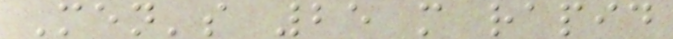Men's 25 m rapid
